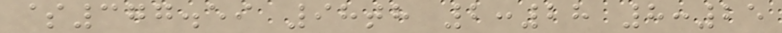$377.59 98th 2:28 8:25
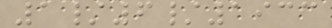1/6/1933
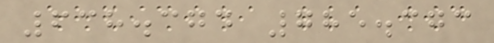638.374 785.373
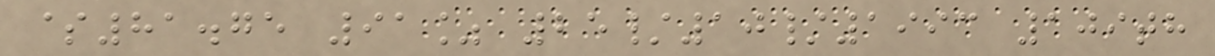$81.75 91% 25/10/1993 109th
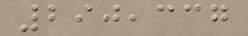290,337
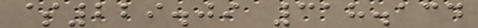$229.09 318.134
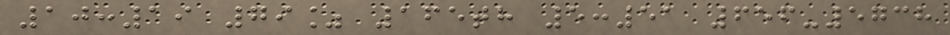10:19 79% 165th 5:51 656-5738
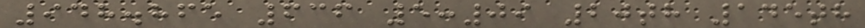948.865 636 5:09 20th 145th
